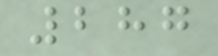287
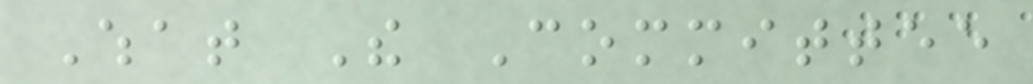What The Committee
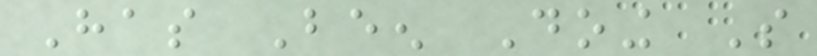Has Been Doing So
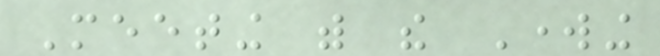Meeting with the Working
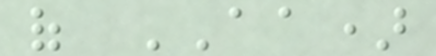of AA)
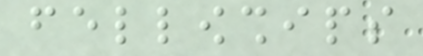fellowships
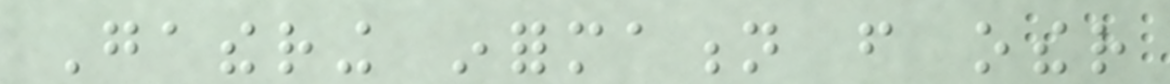Gathering information from other
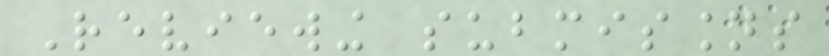Reviewing submissions
